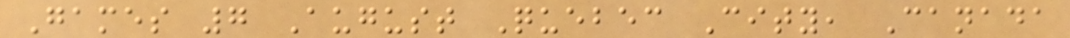Games 7 August Quebec City, Canada
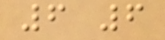6 6
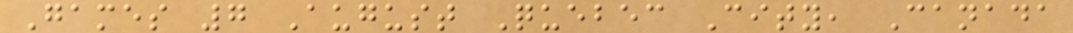Games 7 August Quebec City, Canada
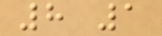8 1
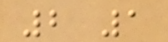2 1
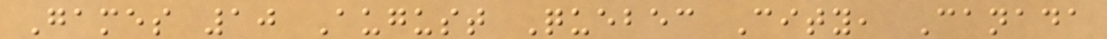Games 10 August Quebec City, Canada
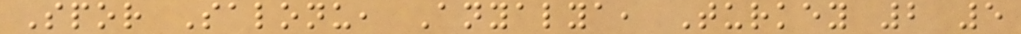Spor Salonu, Anyalya, Turkey 2 5
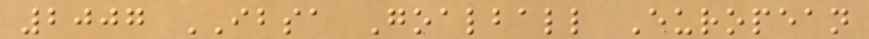2007 IBSA Goalball European
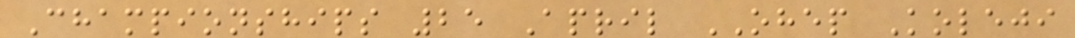Championships 25 April OHEP Koleji
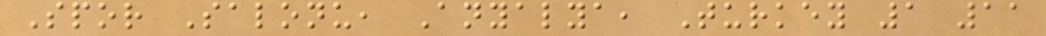Spor Salonu, Anyalya, Turkey 1 11
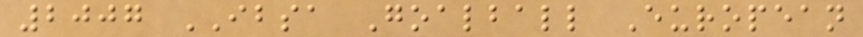2007 IBSA Goalball European
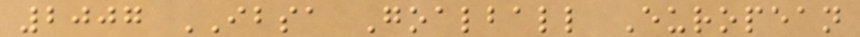2007 IBSA Goalball European
